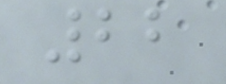22
